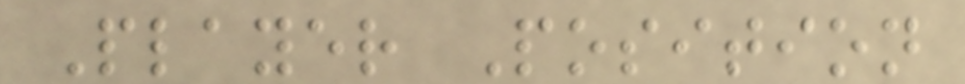Player Position
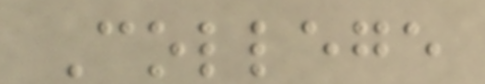College
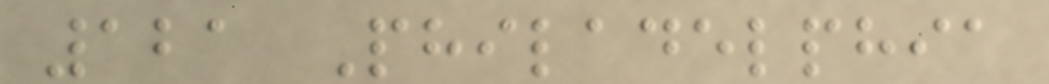121 Philadelphia
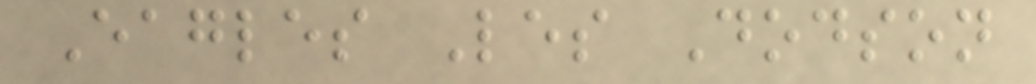Eagles Les Dodson
